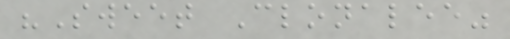"Sweet Clonalee"
